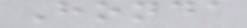Honda
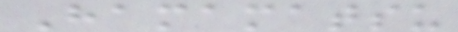Hamamatsu
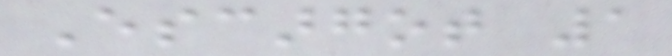Escargot 1
